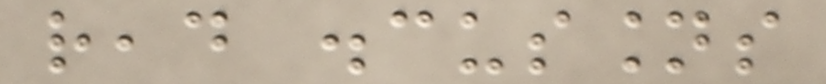read discussions
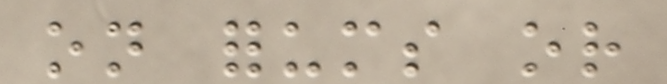on forums or
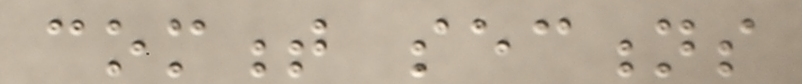comment sections
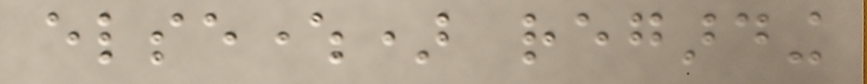elsewhere) regarding
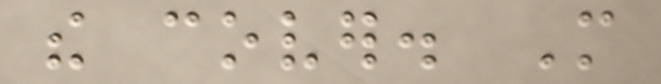the cover. More
